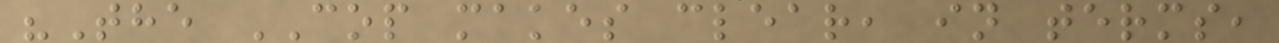"The COP makes clear, in terms,
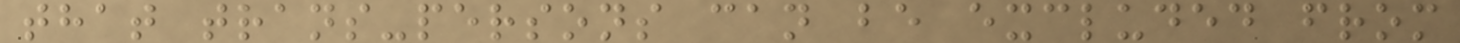that trans-persons can be excluded from
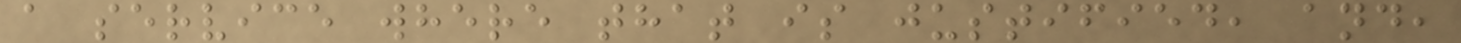a service where that is justified, and,
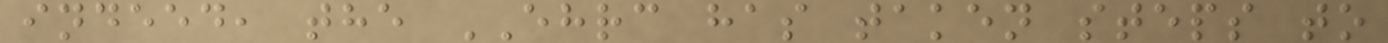indeed, the EHRC has taken steps to
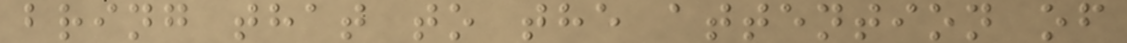bring that to the attention of
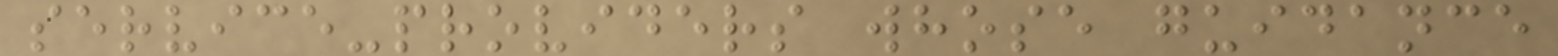service-providers whose guidance
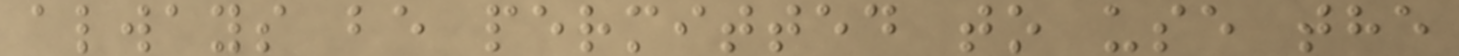always be permitted to use the
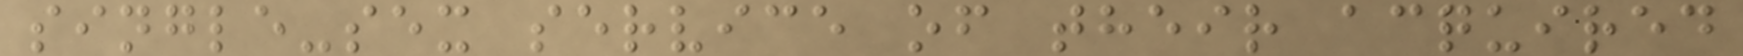single-sex service of their acquired
